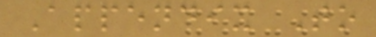Appendix To
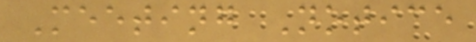Meeting Notice
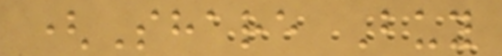(Share Buy
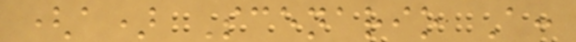(a) Scenario A:
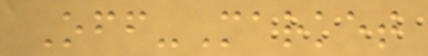Off-Market
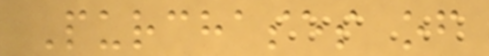Purchases of
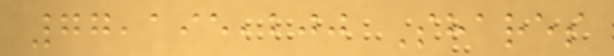77,195,200 Shares
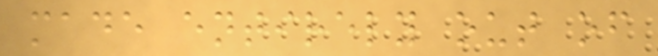made entirely out of
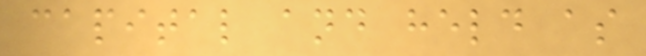capital and held as
